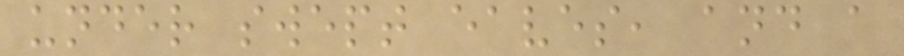under swept eaves, and a
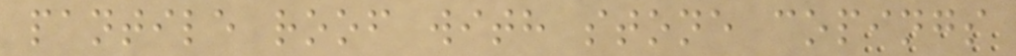pantile roof with stone copings
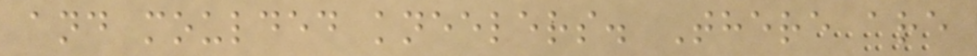and moulded kneelers. There are
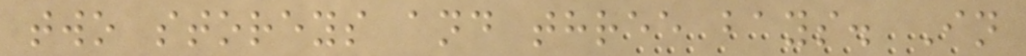two storeys and three bays. In
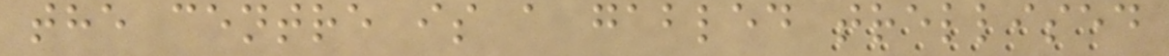the centre is a gabled trellised
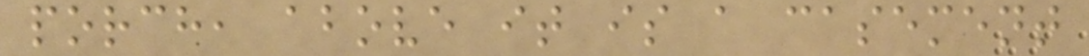porch, above it is a casement
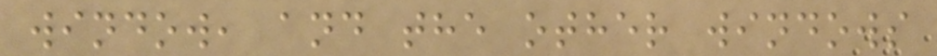window, and the other windows
